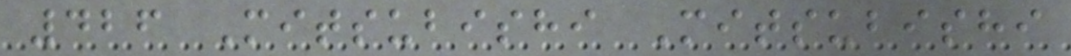426 Mitsubishi Mitsubishi
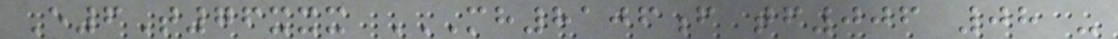E6T76xxx MH8106F TF006 08 -
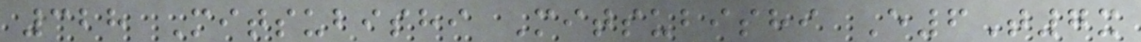328 Mitsubishi Mitsubishi E6T7x
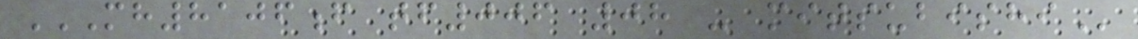MH8106F TF006 08 - MITSUBISHI
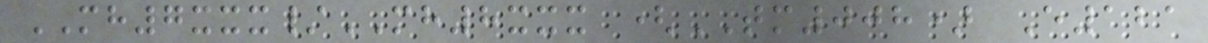MH7xxx/MH8xxx (TM008) E121
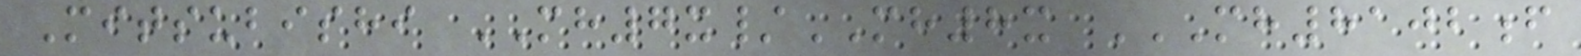Mitsubishi MH7x/MH8x MH8102F
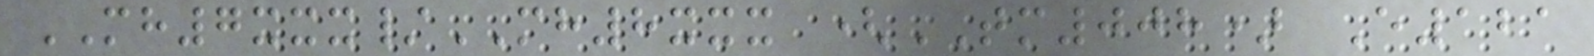MH7xxx/MH8xxx (TM008) E121
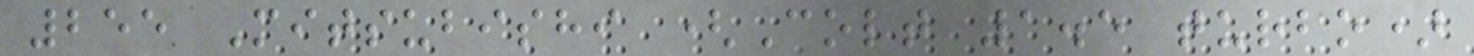255 Mitsubishi (Colt 1.5 turbo)
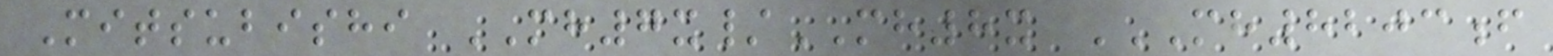Mitsubishi MH7x/MH8x MH8203F
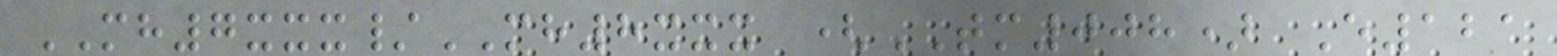MH7xxx/MH8xxx (TM008) E121
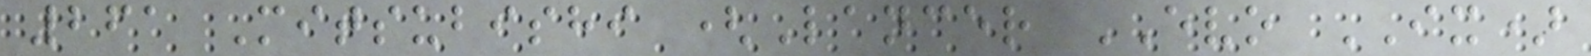261 Mitsubishi (Lancer EVO IX)
